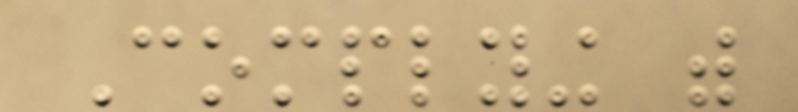Complying with
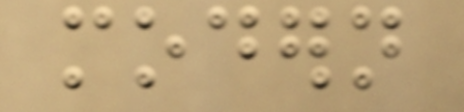modern
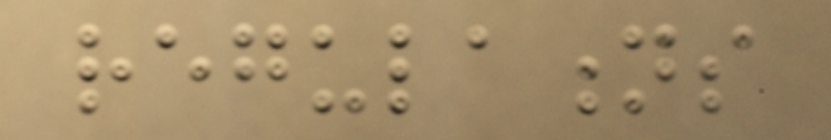regulations
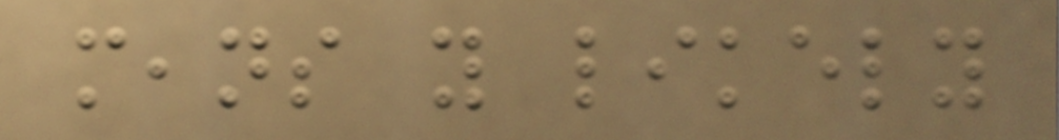means you likely
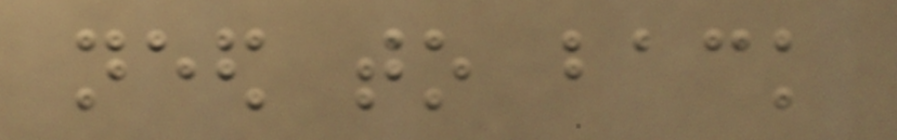need to back
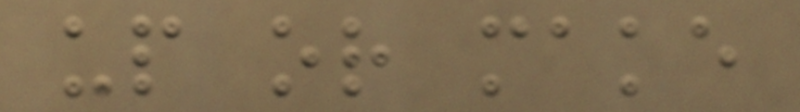up or make
